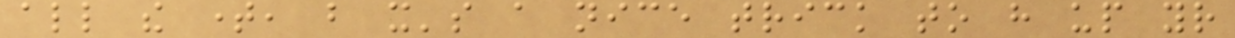all the time, but it's a nice trick to have up your
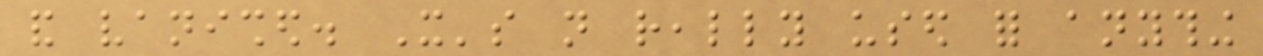and vanished. It's not really used for anything
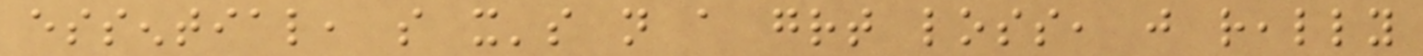essential, so it's not a great loss, just really
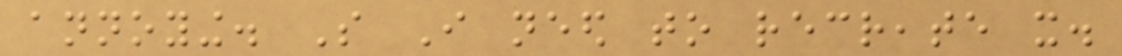annoying. So I need to recreate it.
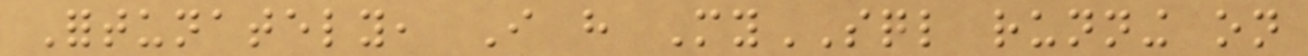Fortunately, I have MySQL running on
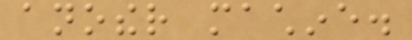another machine.
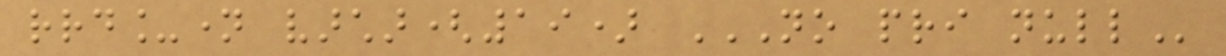rrd_name varchar(19) NO PRI NULL
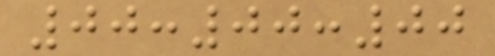00:00:00
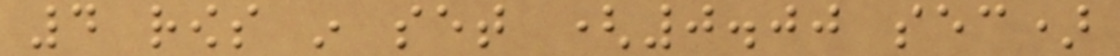4 rows in set (0.00 sec)
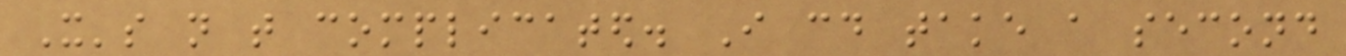It's not that complicated. I could take a second
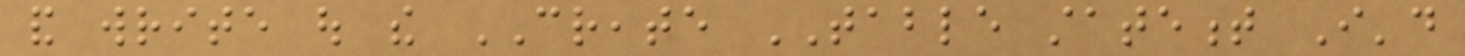and write out the CREATE TABLE statement I'd
